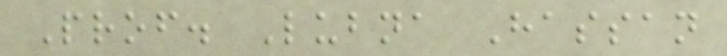Prof. Lubna Hassan
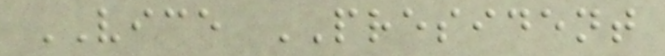VICE PRESIDENT
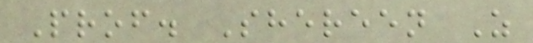Prof. Shereen Z
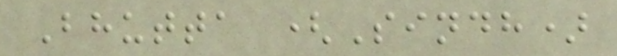Bhutta (Sindh)
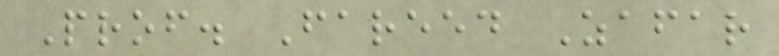Prof. Fareed Zafar
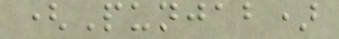(Punjab)
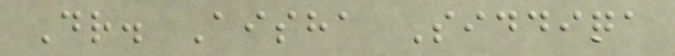Dr. Aisha Siddiqa
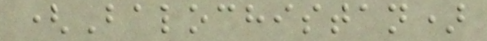(Balochistan)
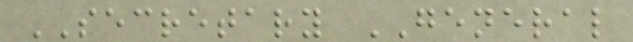SECRETARY GENERAL
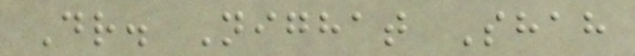Dr. Nighat Shah
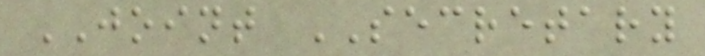JOINT SECRETARY
